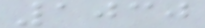1030
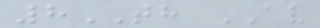8TH AV
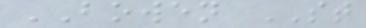BOWEN ST
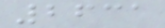2631
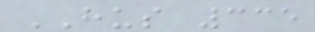HUS 335
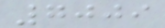7009
